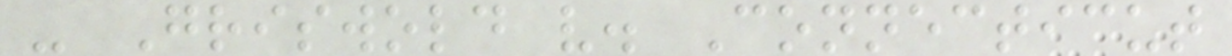- Griswold v. Connecticut
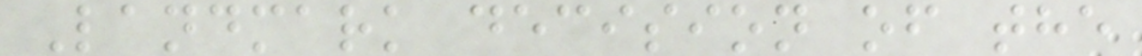Landmark decision of the
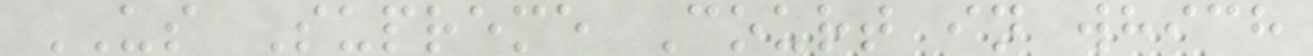US Supreme Court in which
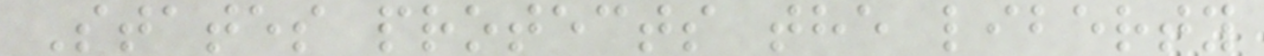States protects the liberty
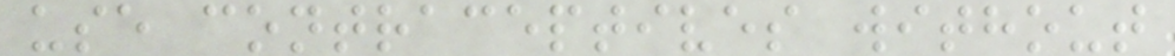use contraceptives without
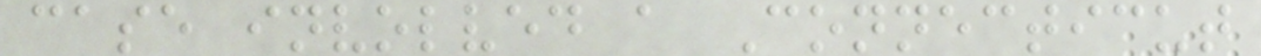case involved a Connecticut
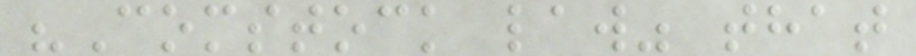"Comstock law" that
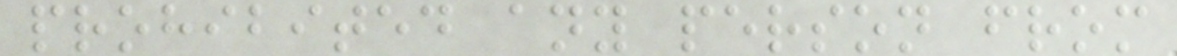prohibited any person from
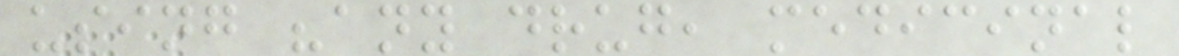using "any drug, medicinal
